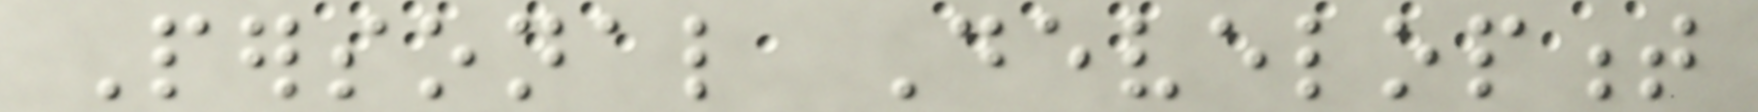Personal Development
